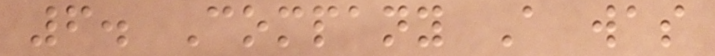6. Company A was
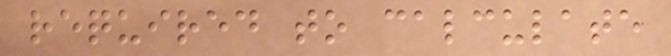required to calculate
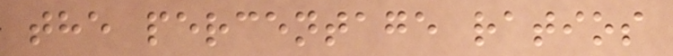the percentage ratios
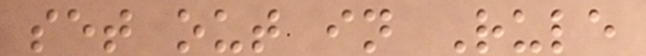set out in Rule
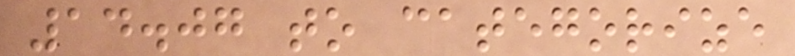14.07 to categorize
